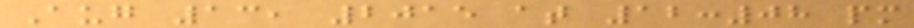Aug 13, 2015 at 12:08 pm
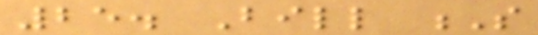25. Bill S
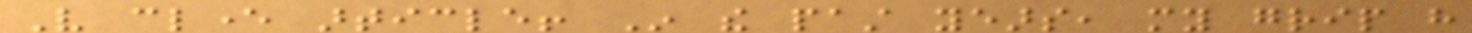Very clever article! In the past years, my grip have
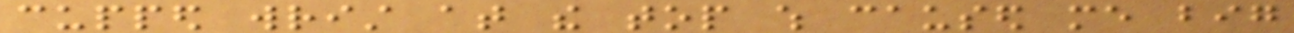cupped wrist at the top which caused me big
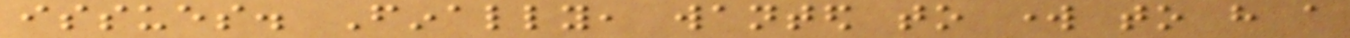issues. Finally, wanted to work to have a
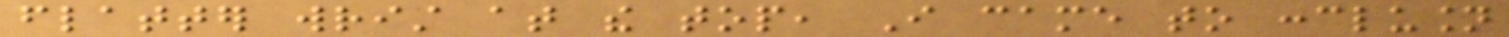flatter wrist at the top, I came to conclusion
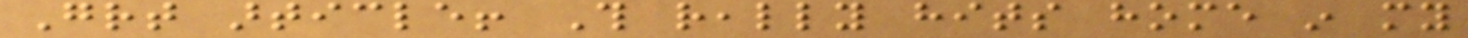Great article! This really hits home in my
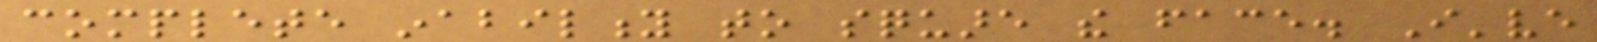complete inability to square the face. I've
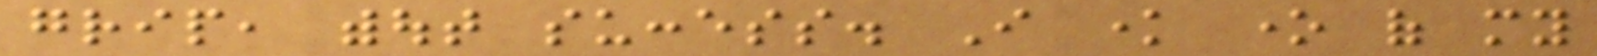grip, without success. I know one of my
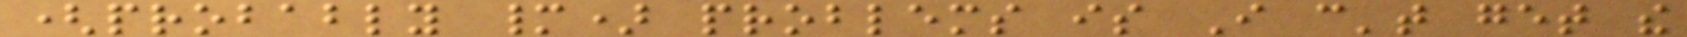(probably many) problems is I can't get the
